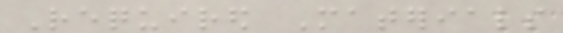Required Materials
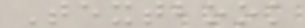Textbook
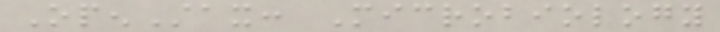OpenStax: Microbiology
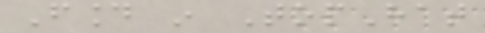Found in TopHat
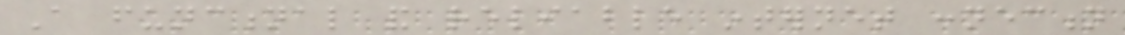A functional and reliable internet connection
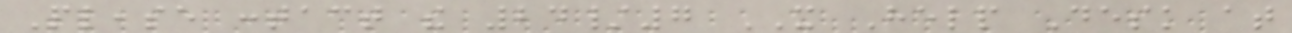Please contact the 24/7 IT Help Desk at
